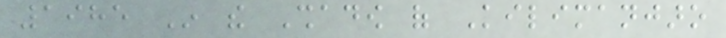1985 In the Shadow of Kilimanjaro
